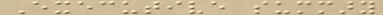Executive summary
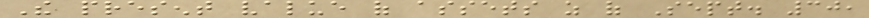The present value of assets as of Sept. 30,
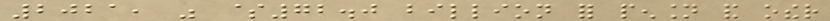2021, was $72.0 billion for pension and other
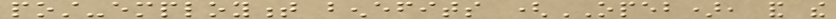post-employment benefits (OPEB), and the
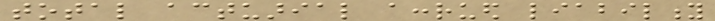total actuarial accrued liability
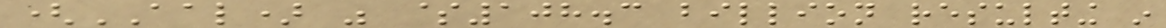(AAL) was $108.3 billion resulting in
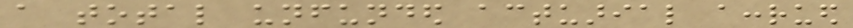a total unfunded actuarial accrued
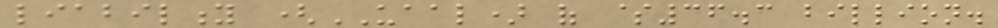liability (UAAL) of $36.3 billion.
